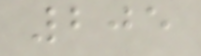205
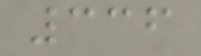336
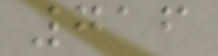716
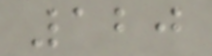120
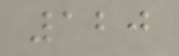120
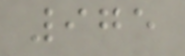975
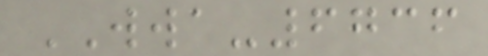WWA-6736
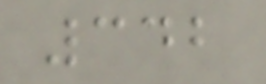342
